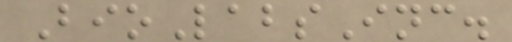BioLabsInc.
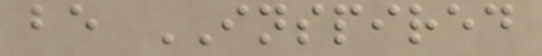be INSPIRED
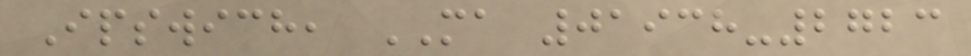Ipswich, MA 01938-2723
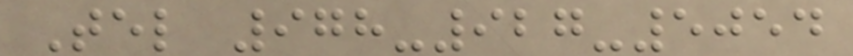Tel 978-927-5054
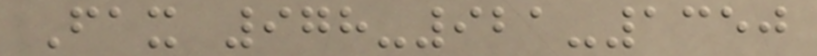Fax 978-921-1350
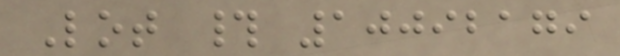Lot # 10092179
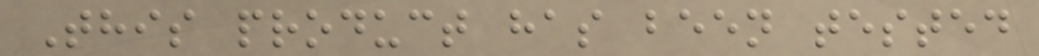This product has been tested
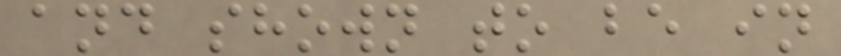and shown to be in
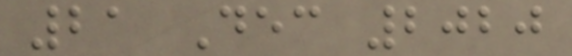21 Dec 2020
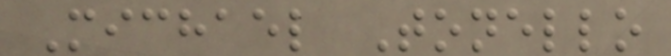Michael Tonello
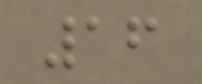16
